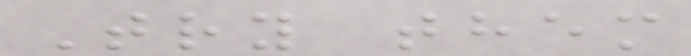Try them
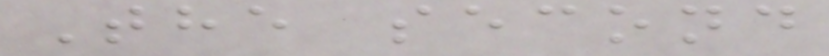The second
